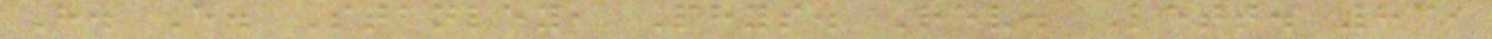H. E. Stanley, Phys. Rev. Lett. 83,
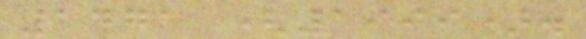1471 (1999).
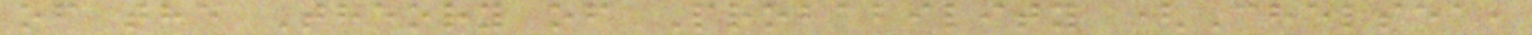of the Theory of Probability (Chelsea,
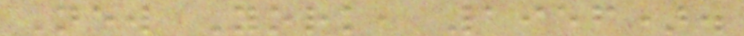New York, 1956).
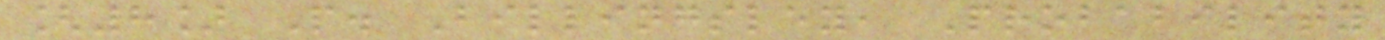[8] P. Billingsley, Probability
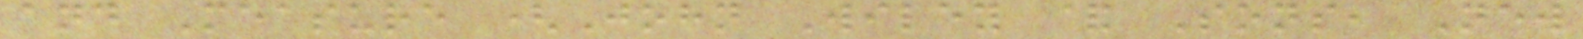and Measure (John Wiley & Sons, New
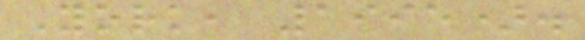York, 1995).
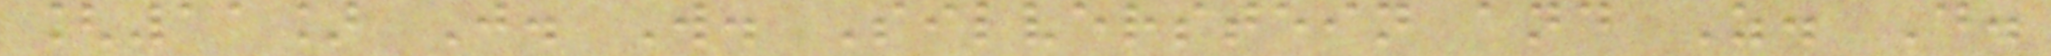[11] J. W. Silverstein and Z. D.
